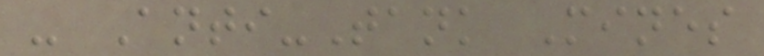- Anti-Tank Mines
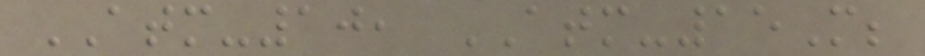ATM-10, ATM-15M;
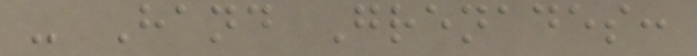- Hand Grenades:
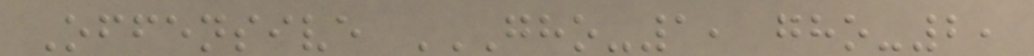Offensive GHO-1, GHO-2,
